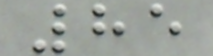85
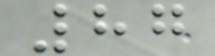87
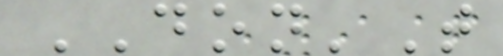DON'T
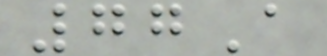77A
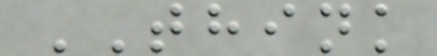THINK
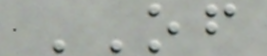OF
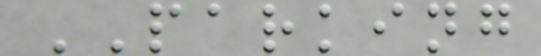PARKING
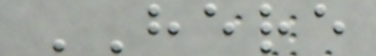HERE
